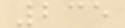235
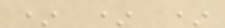* * *
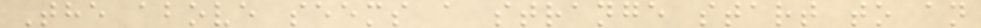The above seems a strange start to an
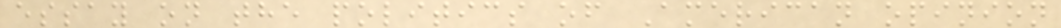essay on the politics of American opinion
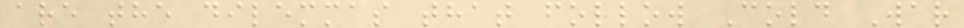are the dilemmas that follow Cold War
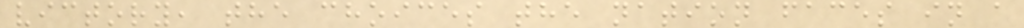victory, the choices the nation faces in a
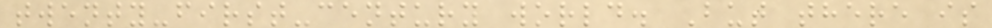twenty-first-century world. But there is
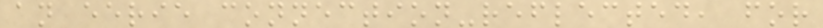an eerie connection-reflected, for
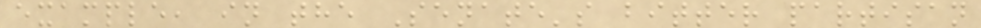example, in the Senate's bitter partisan
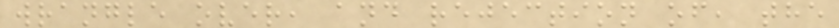wrangle over, and rejection of, the
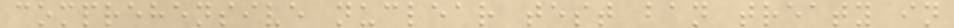comprehensive nuclear test ban treaty in
